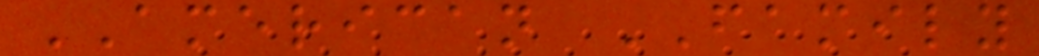AMERICAN FAMILY
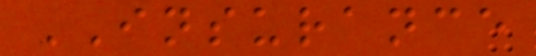INSURANCE
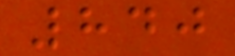840
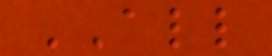ALL
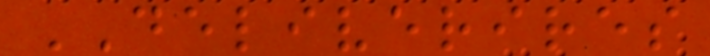DELIVERIRES
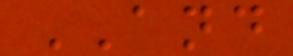AND
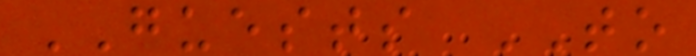GUESTS TO
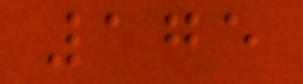175
